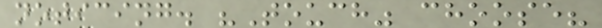noticing. "Touch" choose?
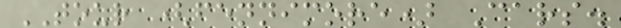TOUR (fennimore) Cars.
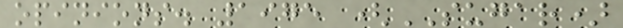opinions. 1975 (SUGAR)
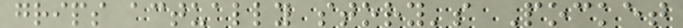grips actually story's Pocket
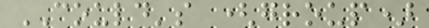COULD's (group)
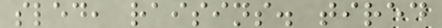sled, raisins. tired
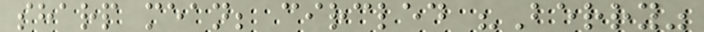sharp mean; circled "Berry"
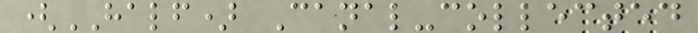(HALF) Canal-collected
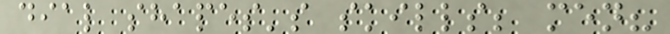dial shapes's skills; men?
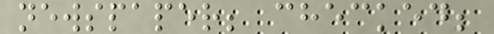newspaper; checked;
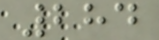284
